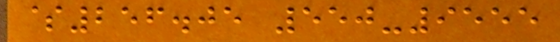$256.05 550-9555
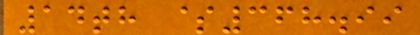14th $368.99
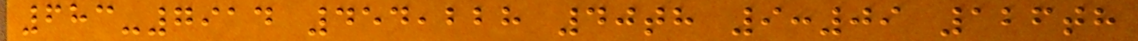683-7914 454,228 40th 9:09 126th
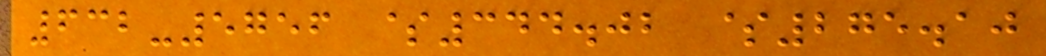632-5756 $344.02 $275.10
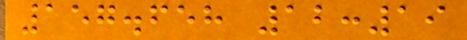157.658 12:19
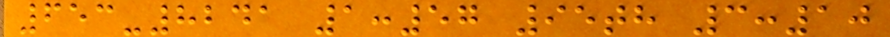653-8241 1:57 95th 3:10
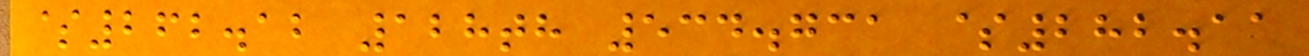$262.12 128th 534.731 $282.11
